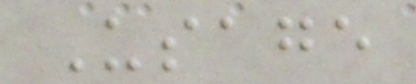Usage
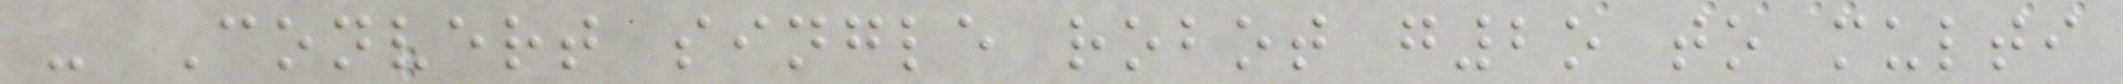- Convert single robot g2o to multi
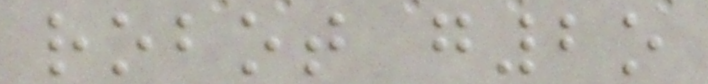robot g2o
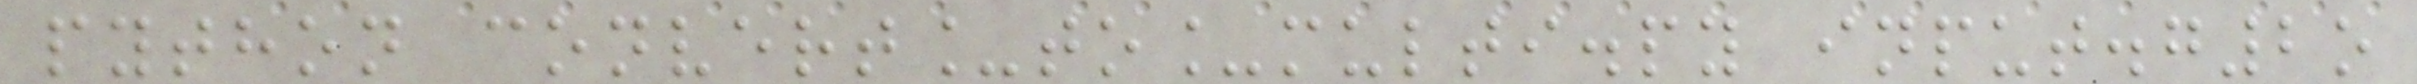python convert_to_multi.py input.g2o
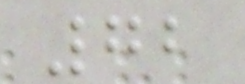72
